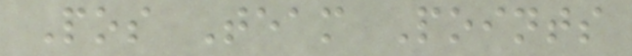Pos Team Points
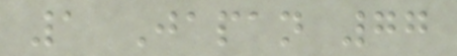1 Japan 77
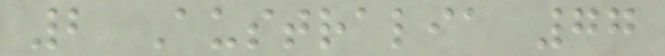2 Australia 77
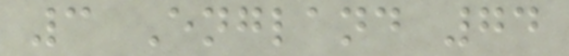3 England 74
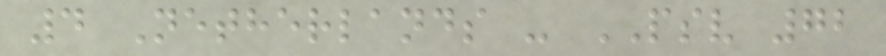4 Netherlands - PSV 72
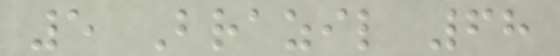5 Brazil 68
